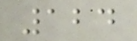124
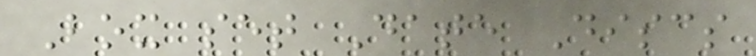Box set Date Discs
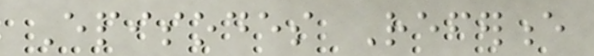Episodes Reference
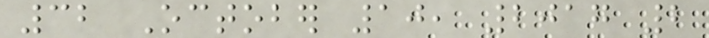32 October 10, 2017 2
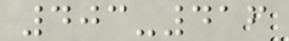403-416
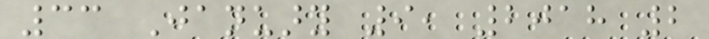33 January 9, 2018 2
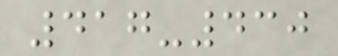417-430
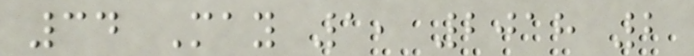34 May 1, 2018 2
